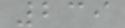239
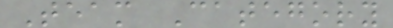Team Category
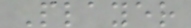Player
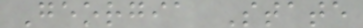Georgia State
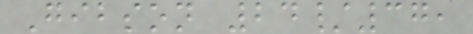Gibson 24/37,
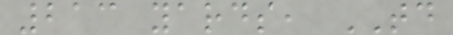213 yards, TD
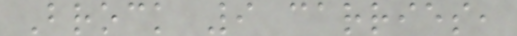Brock 9 carries,
